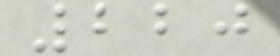220
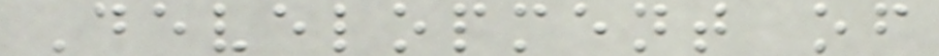Development of
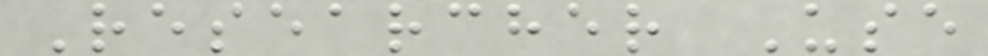Researcher Use
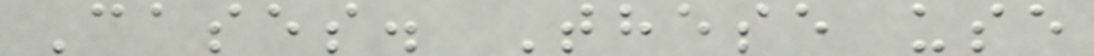Cases. These use
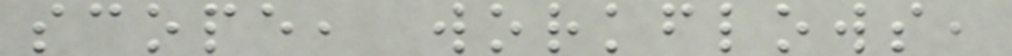scope, workflows,
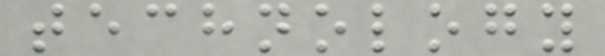technology
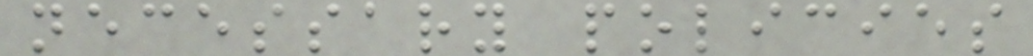necessary policies
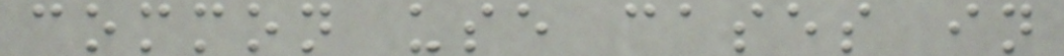common use cases in
